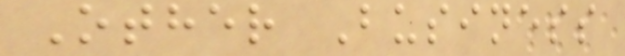Other Business
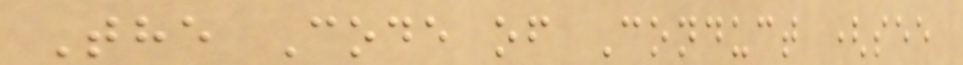The Code of Conduct (see
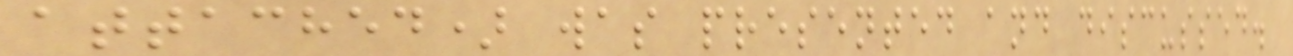attached) was presented and discussed.
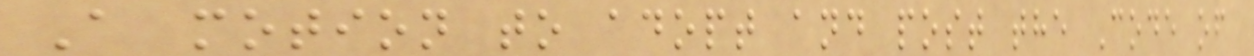A motion to adopt and post the Code of
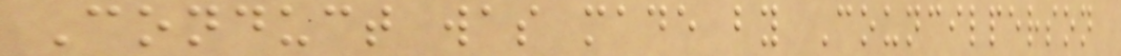Conduct was made by Councilperson
